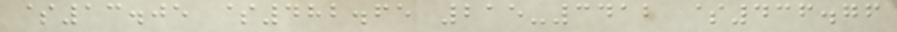$13.05 $482.65 215-3412 $436.76
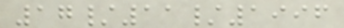17/11/1996
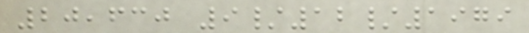20,630 9/12/1979
